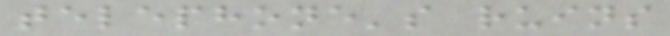telephone's ruins
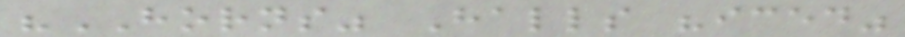"HORNS" Halls "iced"
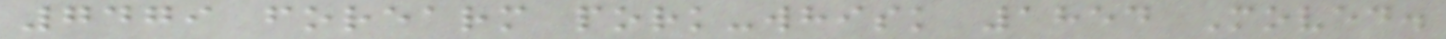7479 forearm pork-whisk 1854 Moved.
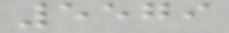5579
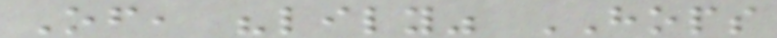Of, "lily" HOPS
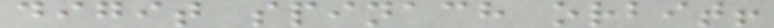digit spinach orbit!
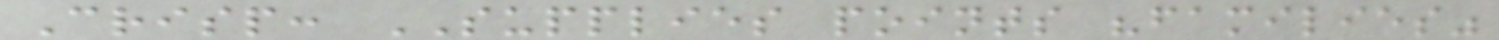Crisp: SUPPLIES points "families"
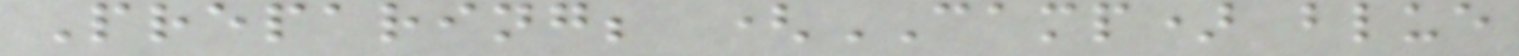Preparing; (CAMP) blue
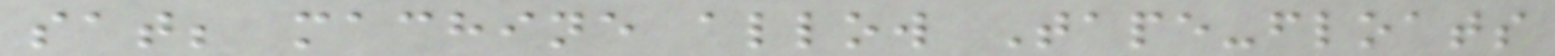sat; machine allow Tape-floats
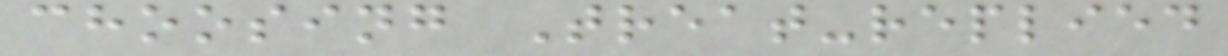choosing Treat-replied
